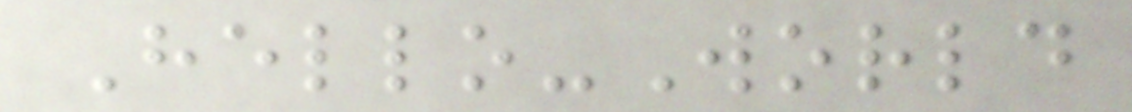Hello-World
